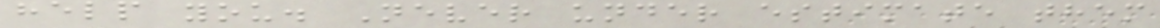help you. Never under estimate them
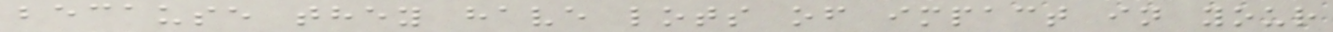because they have lots of impact in your
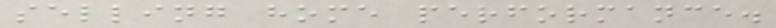selling home performance.
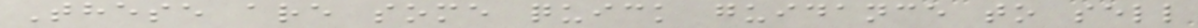These are some quick guidance to sell
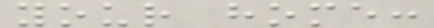your home:
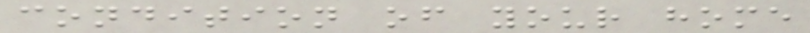condition of your home
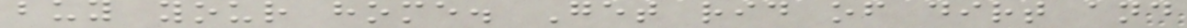buy your home. Get rid of dirt and
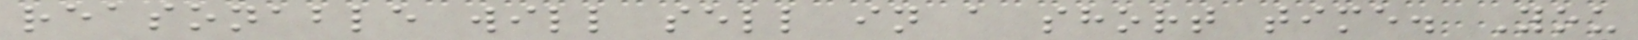reasonable will sell in a short time. You
